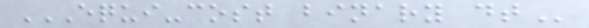EQUI-COST BINARY DT
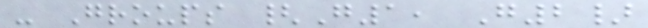- Groups {G1, G2}
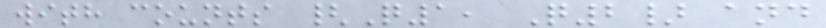with counts {Q1, Q2} and
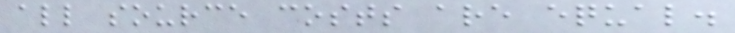all source costs are equal.
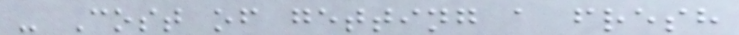- Cost of getting a fresh
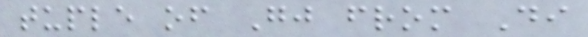tuple of Gj from Di
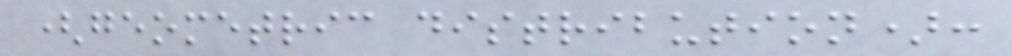(geometric distribution):
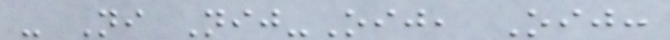- Ni Nij-Oij, Oij:
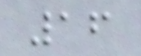16
